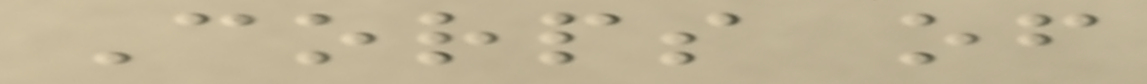Corps of
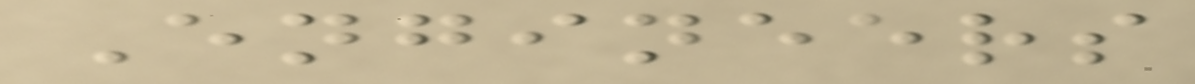Engineers
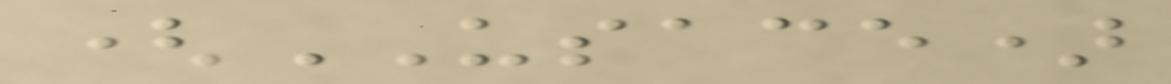(USACE)
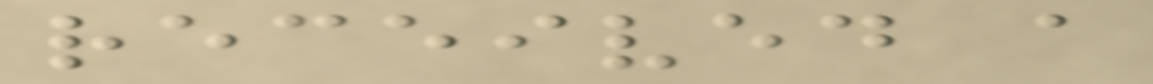received a
